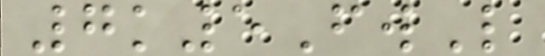7k5FwL
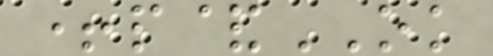+p&OK
